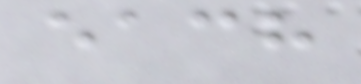each
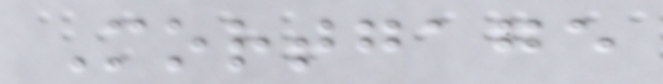Mortgage
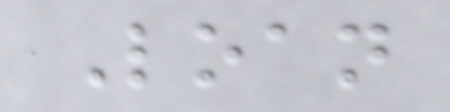Loan
